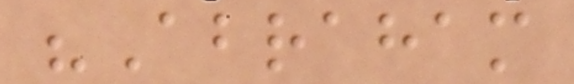"Abraham
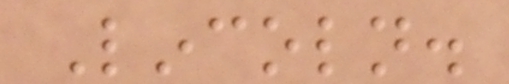Lincoln.
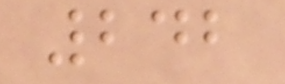242
